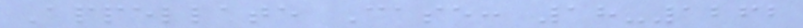Appellate Case: 18-1262
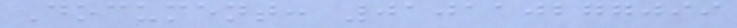Document: 010110277099
